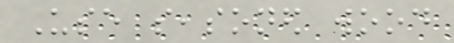Use seasoned wood
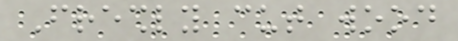Freshly cut wood
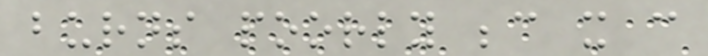burns poorly because it can
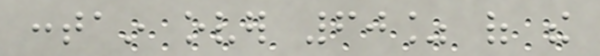contain over 60% of the
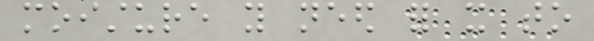moisture you need for it to
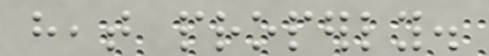heat properly.
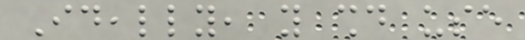Ideally, you should use
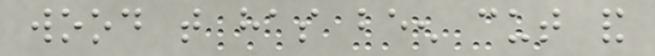wood that has been cut and
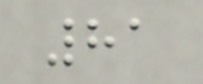81
